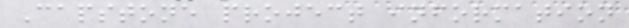Capstone project information
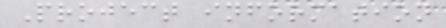Project information
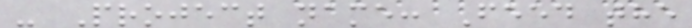- Project name: Feed the
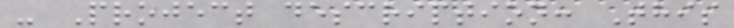- Project description: This
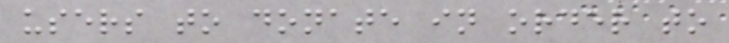users to donate in order to
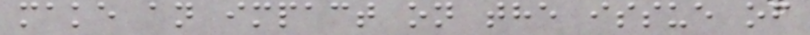make an impact on the issue of
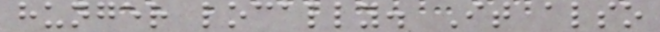hunger locally. It also
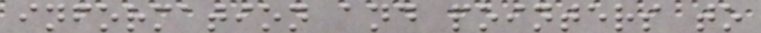information and pointers to
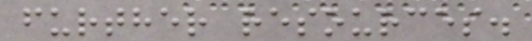further resources.
